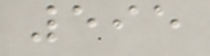595
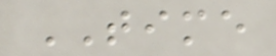TIME
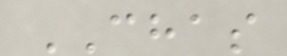CHAS
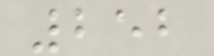252
